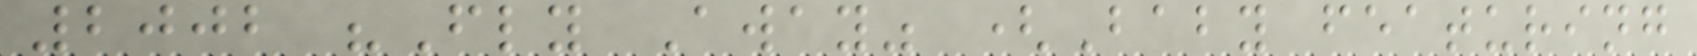2002 "Fly Away" (Baby featuring
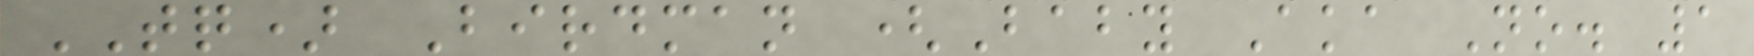TQ) Birdman (Baby Aka No. 1
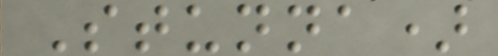Stunna)
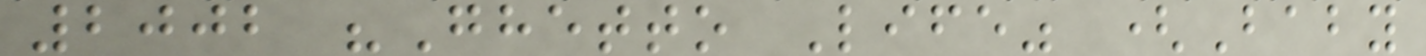2002 "Ghetto Life" (Baby
